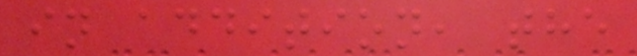in addition, the
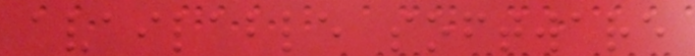available software
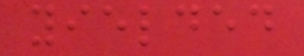yielded
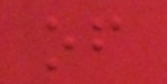of
